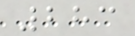283
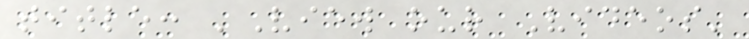title: 'View our Videos'
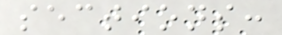sections:
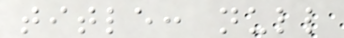title: null
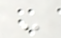-
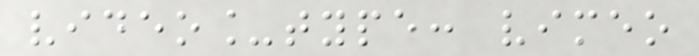video_type: vimeo
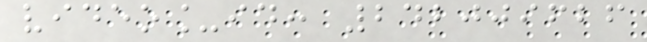video_id: 242009626
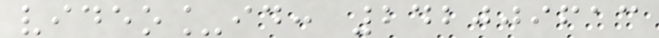video_id: 242009613
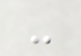-
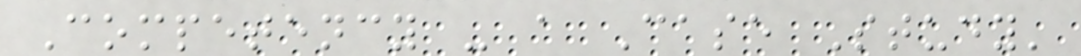Competency - a Case Study'
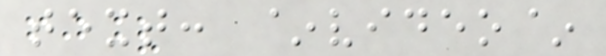text: ~video~
